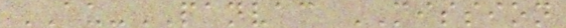AU-PANVAC MISSION
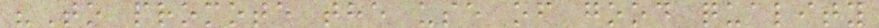"To promote the use of good quality
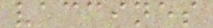vaccines
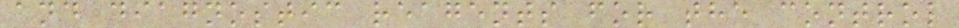and diagnostic reagents for the control
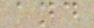and
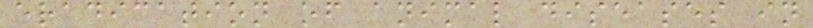eradication of animal diseases in
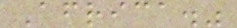Africa."
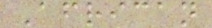African
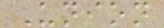Union
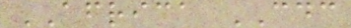AFRICA CDC
